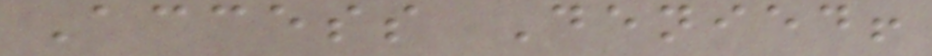Access Denied!
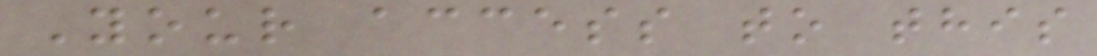Your access to this
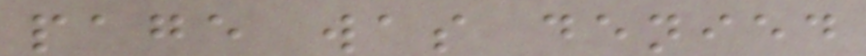page was denied
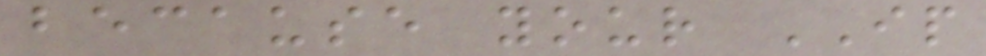because your IP
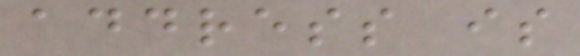address is
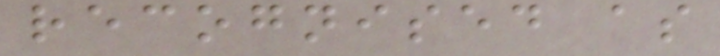recognised as
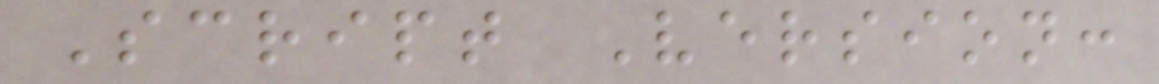Script Version:
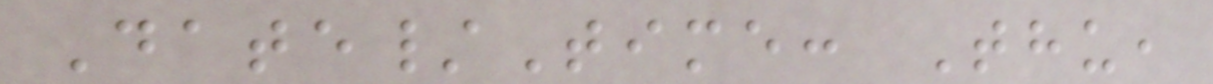Date/Time: Thu,
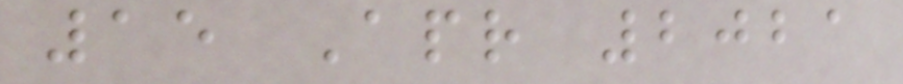15 Apr 2021
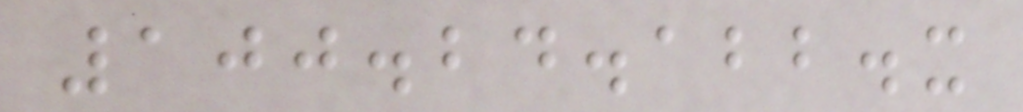100.24.122.x
